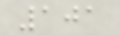101
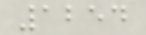1254
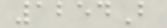1254B
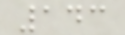143
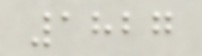1827
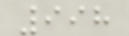998
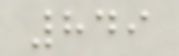849
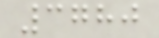3780
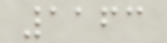1163
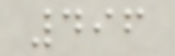496
